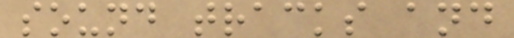sound tracks and
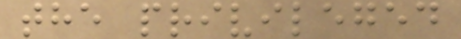the privileged
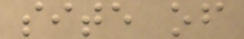site of
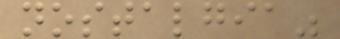nostalgia"
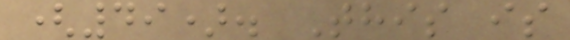(49). This is
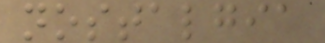nostalgia
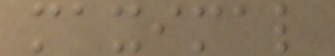maximal
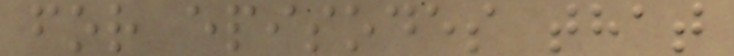for episodes that
